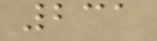231
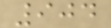904
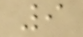9
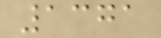1371
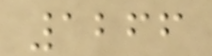1266
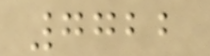7722
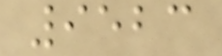9523
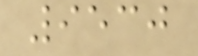9530
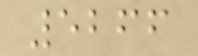5266
